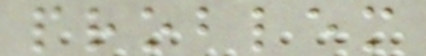problem
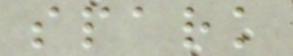spark
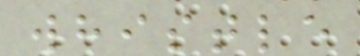whistle
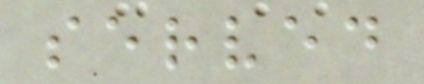served
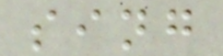sing
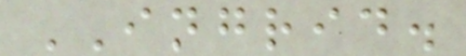INGRID.
